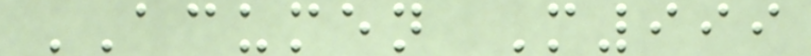ACUMEN M999
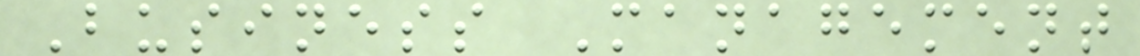Business Management
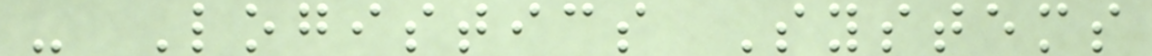- Logistics Systems
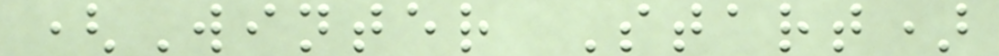(Winter Start)
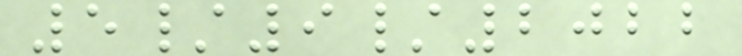5/9/2022
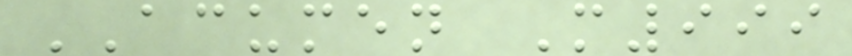ACUMEN M999
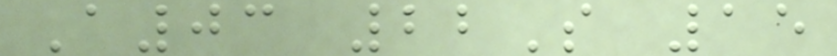A03 22S 15
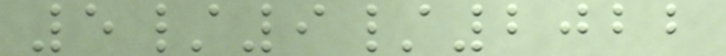5/9/2022
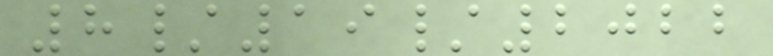8/19/2022
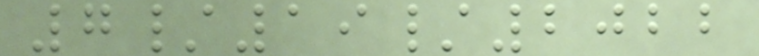7/19/2022
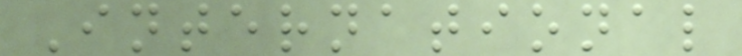International
